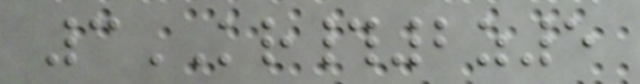3KR#2z5
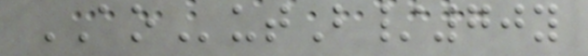AOutB/70y
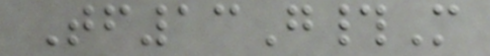Tf13G#M
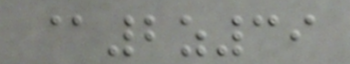@2z39
